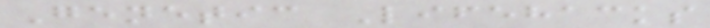Genetic Lifehacks
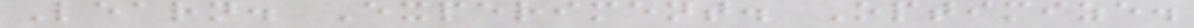Learn. Experiment. Optimize.
